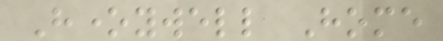Honeywell Home
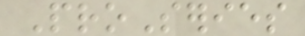ProSeries
